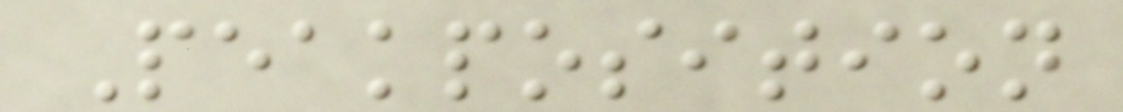Peakposition
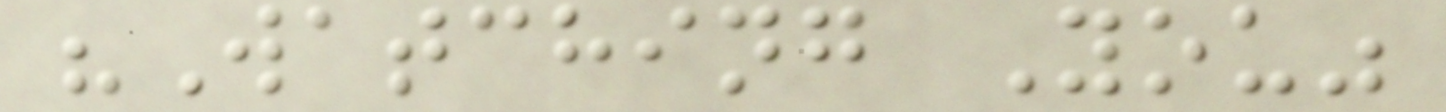"Watching You"
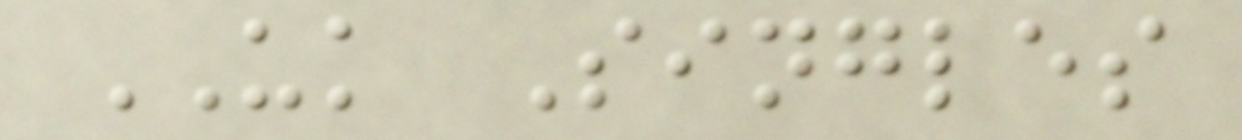UK Singles
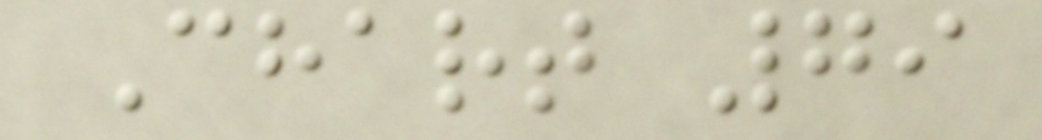Chart 79
